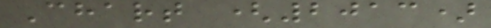Chart (2013)
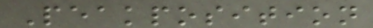Peakposition
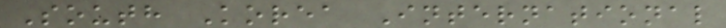South Korea International
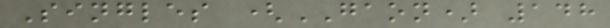Singles (GAON) 148
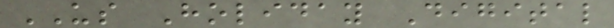US Holiday Digital
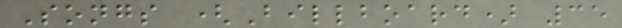Songs (Billboard) 35
